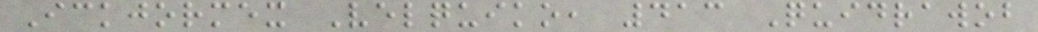Ickjormex Velquiko, 413 Quidrawob
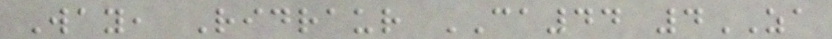Way, Ridraur CA44 4ZA
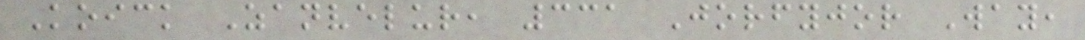Koick Zanvelur, 331 Jorfyjor Way,
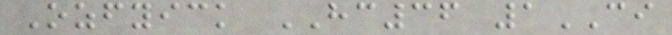Ozfyick HC36 1CI
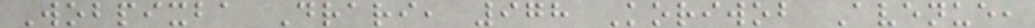Wobpixba Drari, 978 Koriwob Avenue,
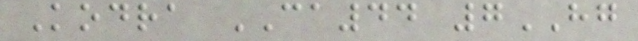Kodra CA44 7HG
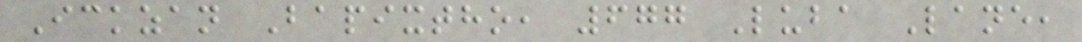Ickzan Bapixtho, 677 Luba Lane,
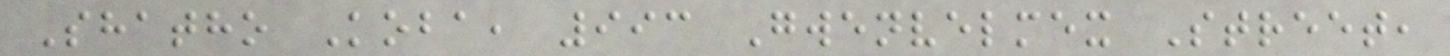Shatho Koba, 993 Gwenvelmex Street,
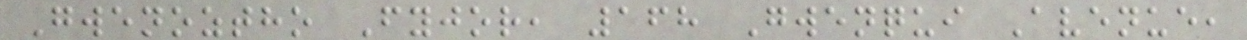Gwenoztho Fyjor, 168 Gwenqui Avenue,
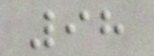98
